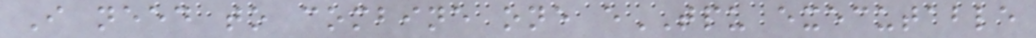I need to combine one eTPU executable
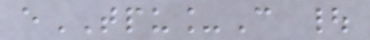eTPU_C |
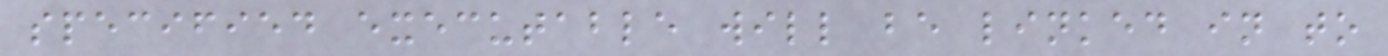specified executable will be linked in to
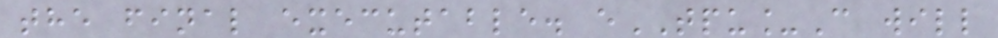the final executable. eTPU_C will
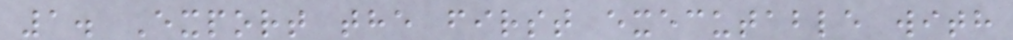1. Export the first executable with
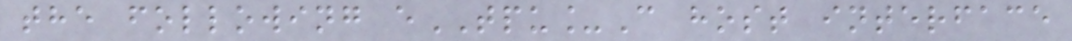the following eTPU_C host interface
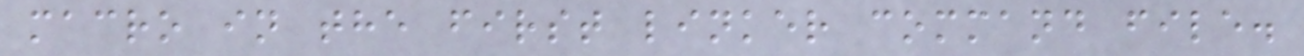macro in the first linker command file.
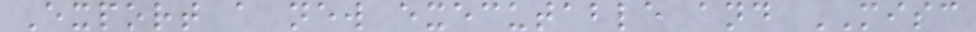Export a new executable and MISC
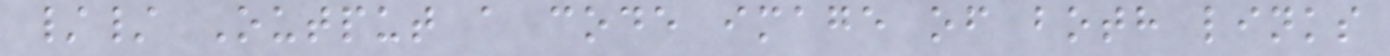// Output a code image of both links
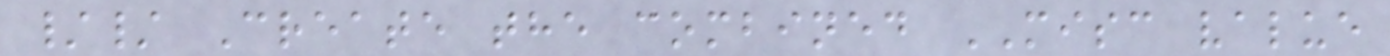// Create the combined MISC value
